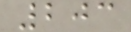203
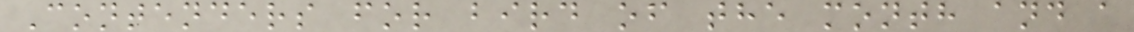Contenders for bird of the month and a
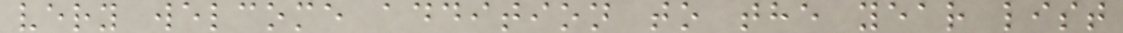very welcome addition to the year list
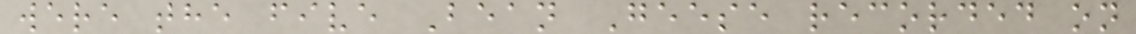were the five Bean Geese recorded on
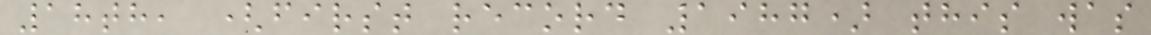18th, (first record 1987) this was
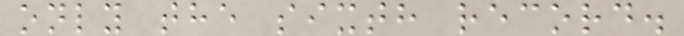only the sixth record.
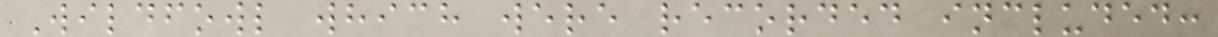Wildfowl which were recorded included:
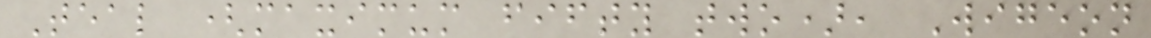Teal (maximum fifty two), Wigeon
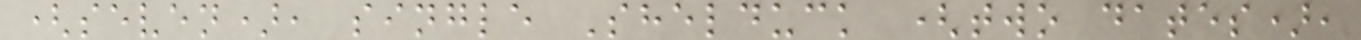(seven), single Shelduck (two dates),
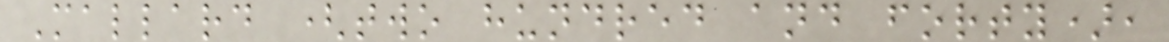Mallard (two hundred and forty),
